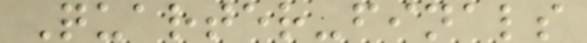Quarter-finals
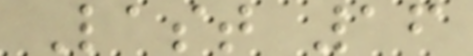Last 16
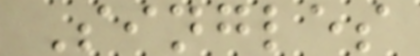Singles
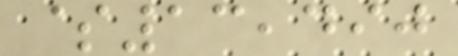$13,490
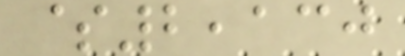$2,130
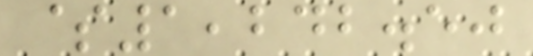$1,242.50
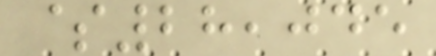$28,045
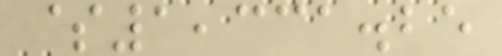$1,331.25
